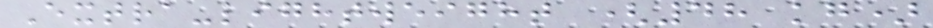Extra-lightweight (48 kg)
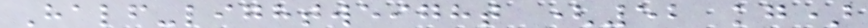Half-lightweight (52 kg)
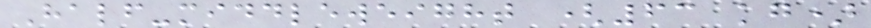Half-middleweight (63 kg)
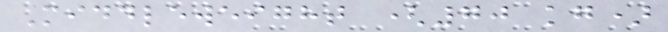Middleweight (70 kg)
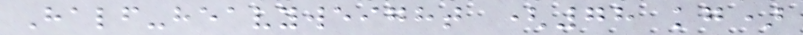Half-heavyweight (78 kg)
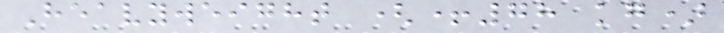Heavyweight (+78 kg)
